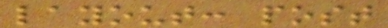layout: post
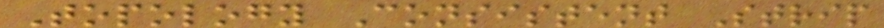Topology Consistent Strip
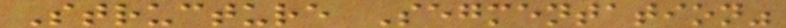Structure Segmentation"
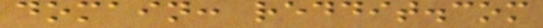domain: reddit.com
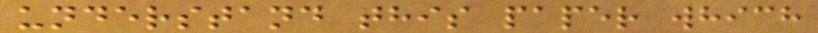understand this paper which
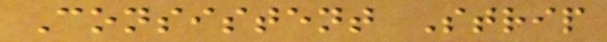Consistent Strip
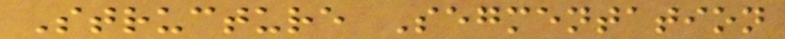Structure Segmentation
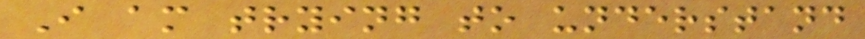I am trying to understand
